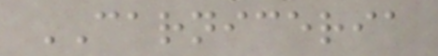CARNICERIA
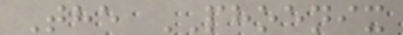The PHOENIX
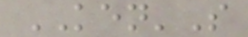KEN'S
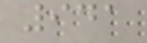941
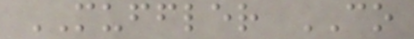MUFFLER CO
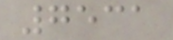7531
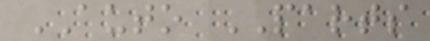AUTO PARTS
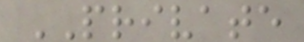PRIVATE
